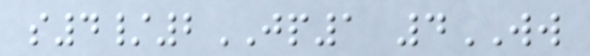s4/2JP1 4WW
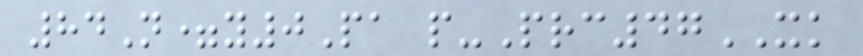84N=y0Pa p-Prc47XK
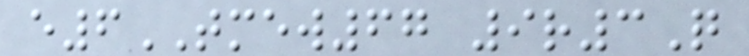e6TMEW67 9r3Q
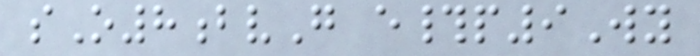sO8bvG e#p9Wy
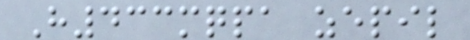H433mqpa zepil
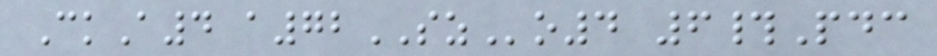CkA4 a72SZo4 6#Pdc
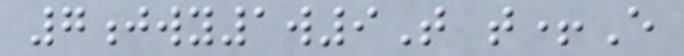7jwy1w9T t+E
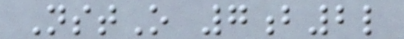NstO 7b2l
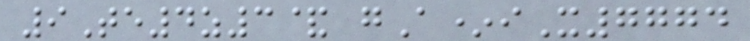9Te4z3& gA*iX7774
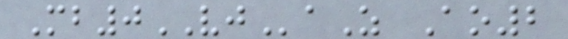Mb0VJaZ Ao2
